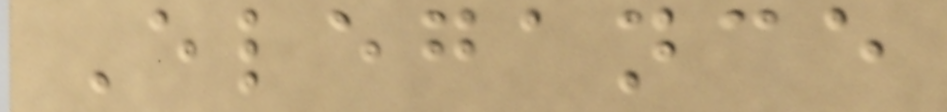Elegance
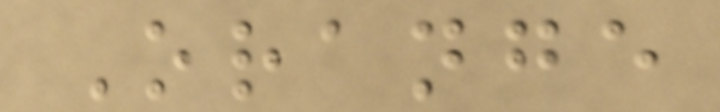Orange
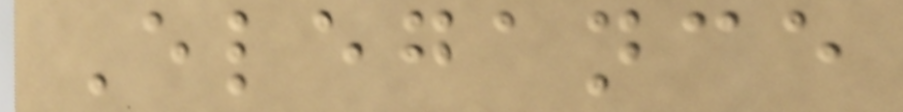Elegance
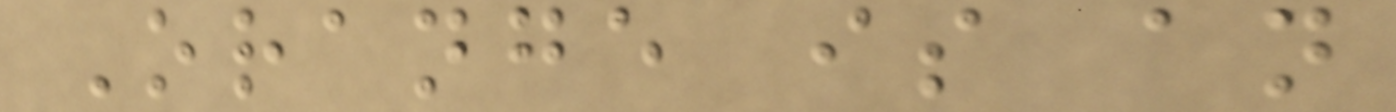Orange is an
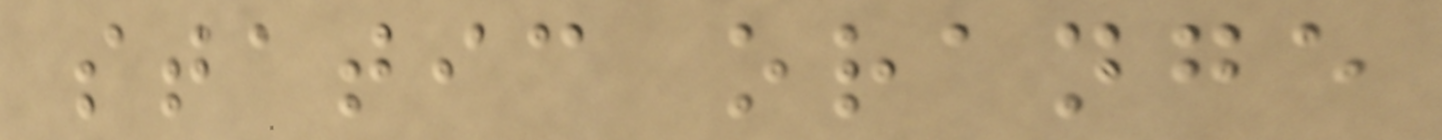static orange
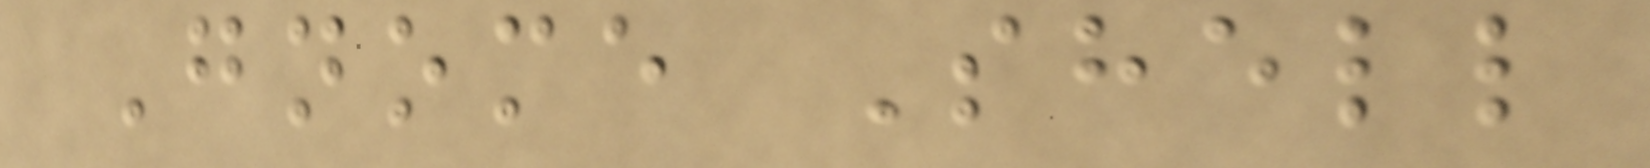Gnome Shell
